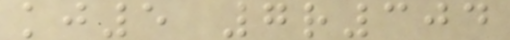kj5 7r304
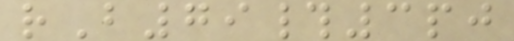rB79#3pj
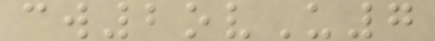cw2ovU7
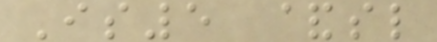Is5 &sl
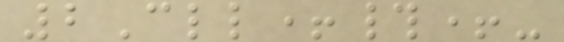2Cll+#+-
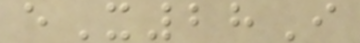eX28I
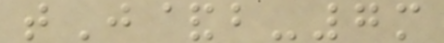tJ&b-7m
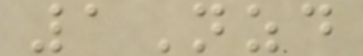1Nzd
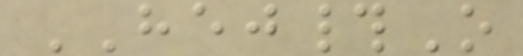HEJ#O
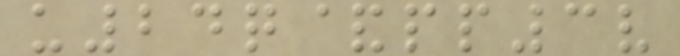u24q&pp3v
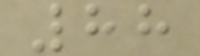88
